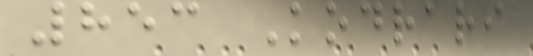853 Kodrari
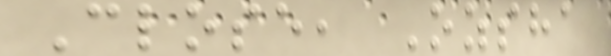Close, Ozsha
